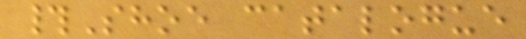#Shoe catalogue
